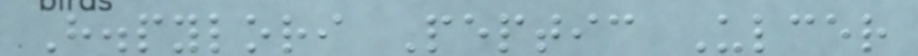H.pylori Peptic Ulcer
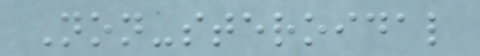Non-steroidal
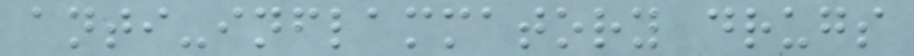anti-inflammatory drugs
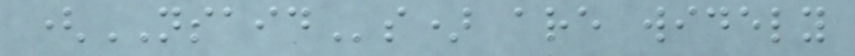(NSAIDs) are widely
